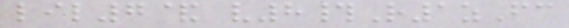lil7& v8#R1zFc
